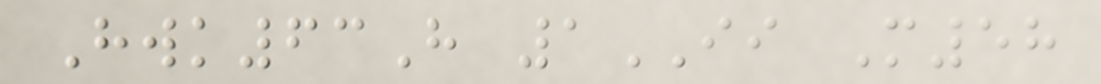Hwk63H 1II M58
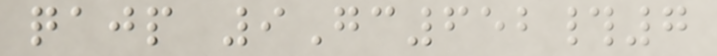qajp 9Gc652#7
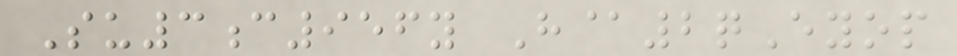Su3c956y H@2qEyop
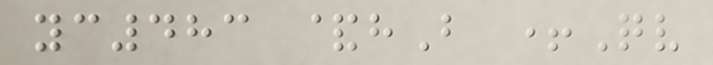yc483 &hB +Qv
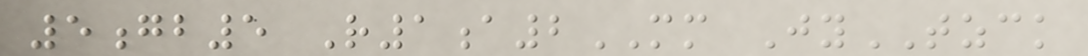5gb5 R1a2MM JyTZCK
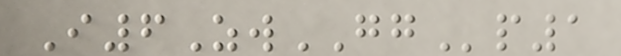I6ZwGGp1
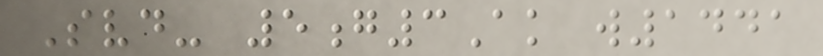Svd- 5g3Ak w1441
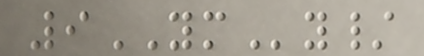9YMy/
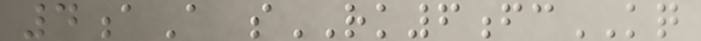4aA sRK6fcKQ
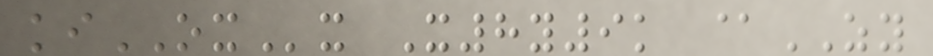kiOXx X8y9k @ZY
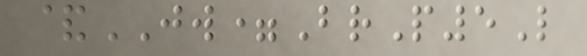&JW=BrP5L
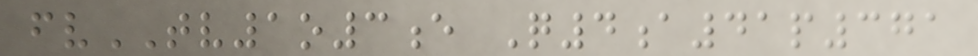fvTV1o3e Q4a41p371
